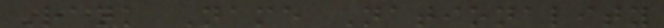Rank Name Nationality
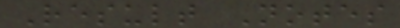Result Notes
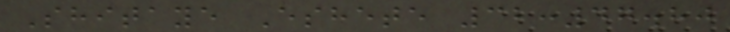Shitaye Eshete 32:47.80
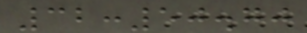32:50.70
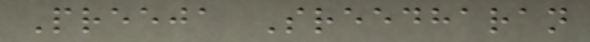Preeja Sreedharan
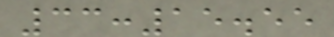33:15.55
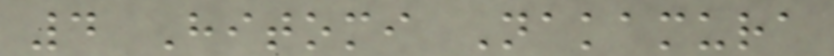4 Hitomi Nakamura
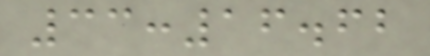33:16.62
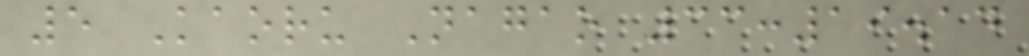5 Kaoru Nagao 33:19.14
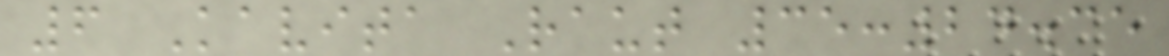6 Kavita Raut 35:24.35
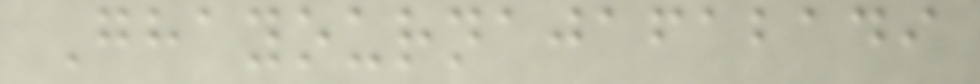Ghayournajafabadi
